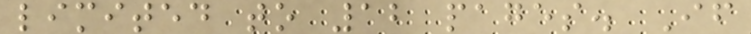limited to 12 pages. If
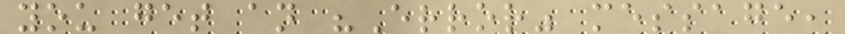you get an "Error" message,
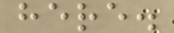here.
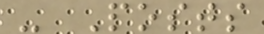- Posts
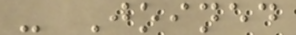- Joined
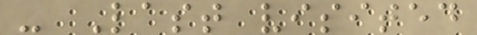- Last visited
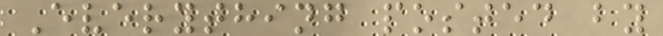Everything posted by
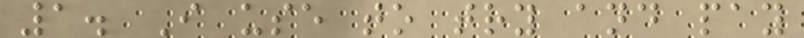1. I use to try and pay
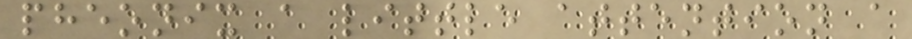pheonix a little attention a
